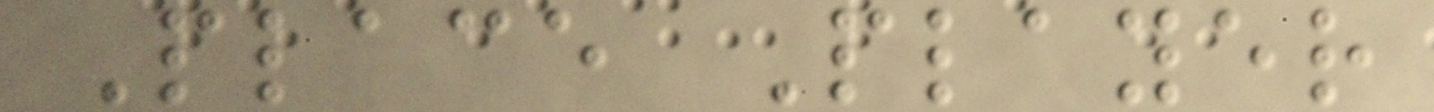Place Player
